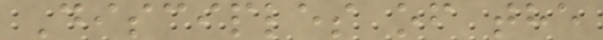Disciples of the
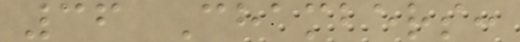36 Chambers:
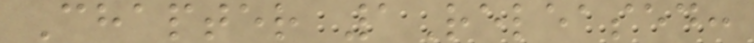Chapter 1Released:
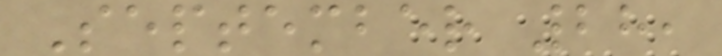September 28,
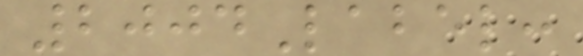2004Label:
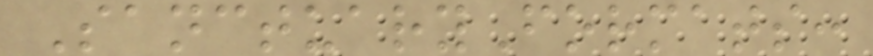SanctuaryFormats:
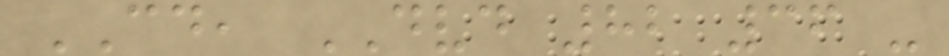CD, DVD 82 36 -
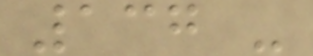137 -
